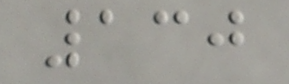130
